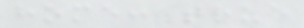home: true
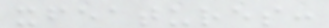xfeatures:
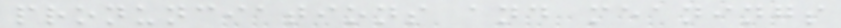pronunciations and meanings
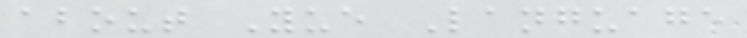about Yue Language
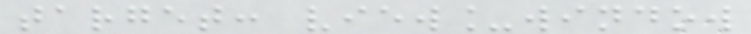target: view_window
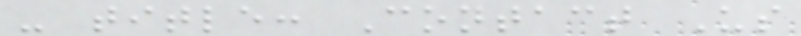- title: Contact Us
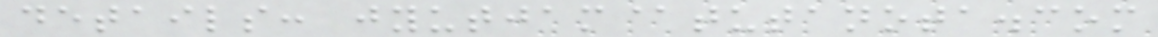details: jyutjam@tutanota.com
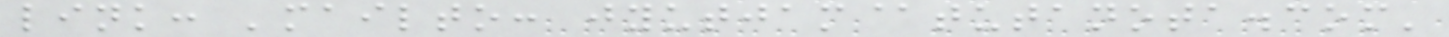link: 'mailto: jyutjam@tutanota.com'
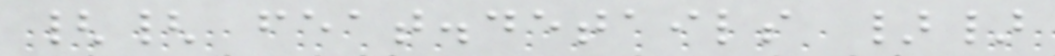{{ feat.details }}
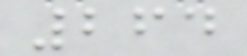264
